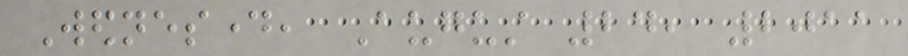Wednesday, August 24, 2011
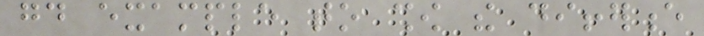good example to show the difference
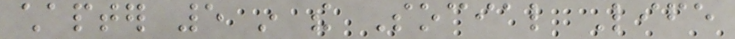chapter 5 in the Social Life
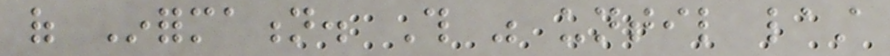of Information. This was until last
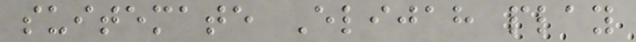suitemate Elijah play
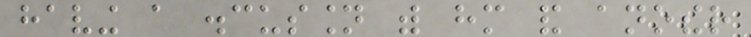having a discussion with him and another
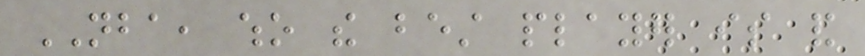NBA, who the best player is and
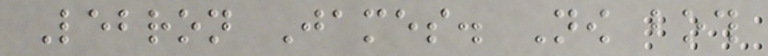Lebron James. Now both
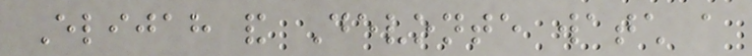Elijah and Devonte watch a
